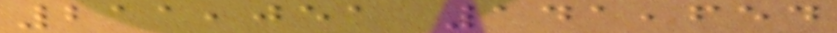211,051 141,654
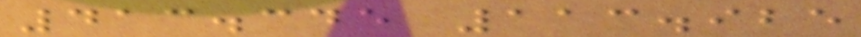413.345 113.925
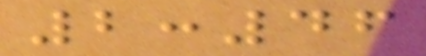2:46
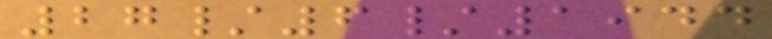27/6/1944
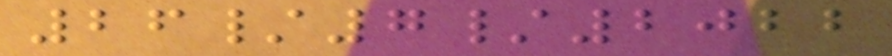26/7/2022
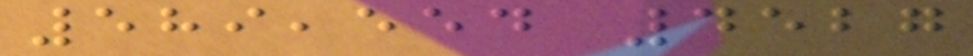589,554 4527
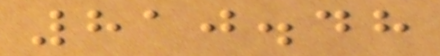810.48
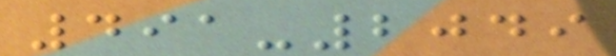491-2049
